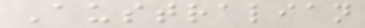Australian
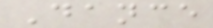Dance
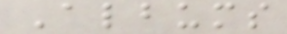Albums
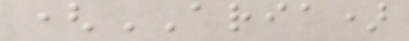(ARIA)
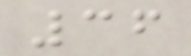36
